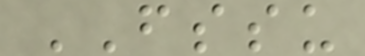FSSU
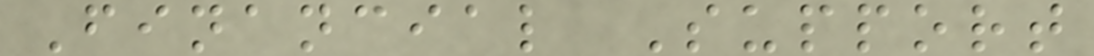Financial Support
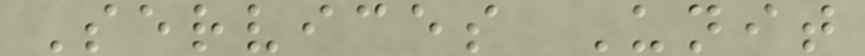Services Unit
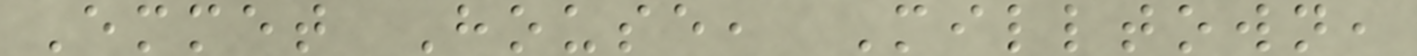Emmet House, Milltown,
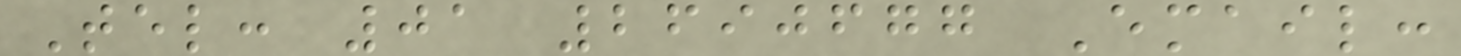Tel: 01 2690677 Email:
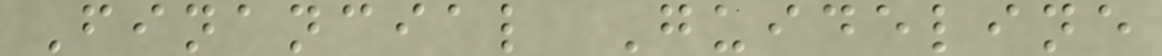Financial Guideline
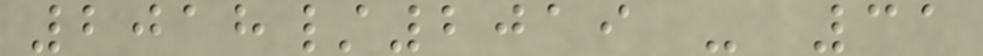2018/2019 - 31
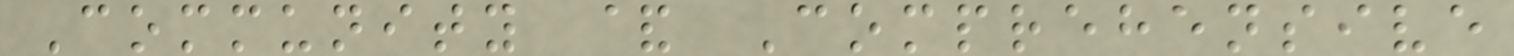Community & Comprehensive
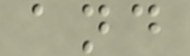and
